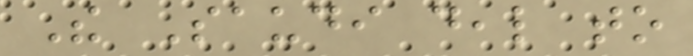The Saudi deal to
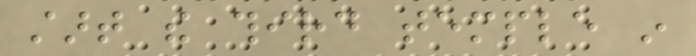start the third temple in
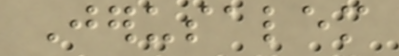Jerusalem
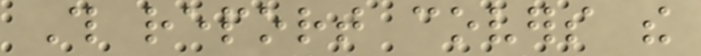This report covers the
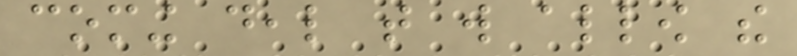coming deal that will allow the
